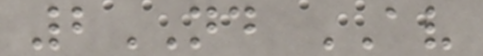2ND AV
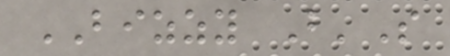BIZZY B'S
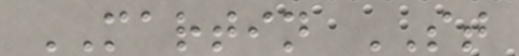MARTIN ST
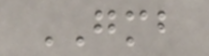GMB
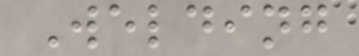Welding
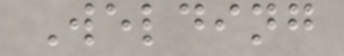Welding
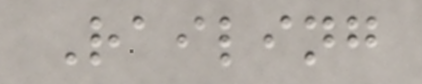Railing
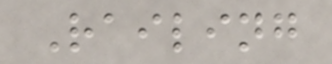Railing
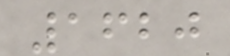1620
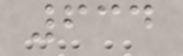634
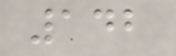142
